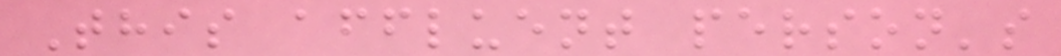This affluent person's
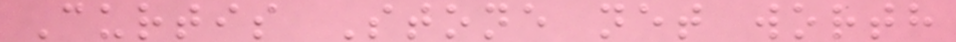Curtis Stone net worth
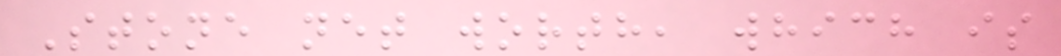Stone net worth, which is
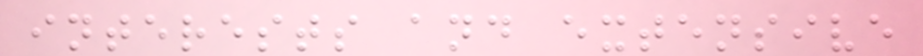interests and extensive
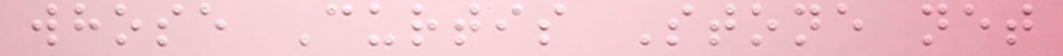whose Curtis Stone net
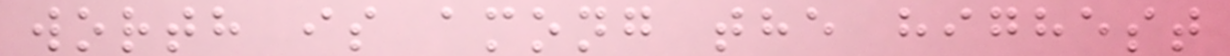worth is among the highest
